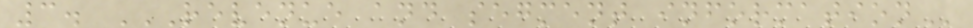3. REVENUE AND SEGMENT INFORMATION
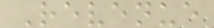Revenue
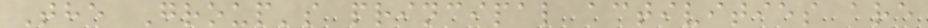The Group's principal activities are
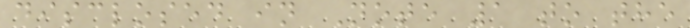disclosed in Note 1 to the
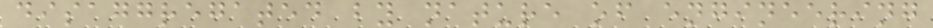disaggregated by nature of engineering
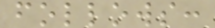follows:
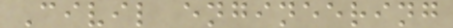Civil engineering
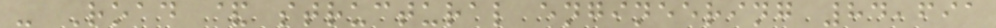- Road & structural engineering 84,691
